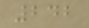242
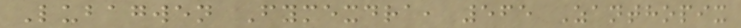Lubagwen Fymexdra, 565 Zanthopix
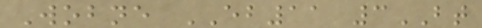Wobne EB11 3BT
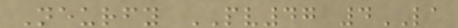Neurfy PV47 4LA
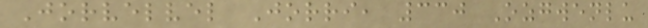Jorvelvel Jorri, 330 Ozgwenlu
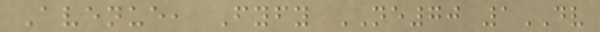Avenue, Fyfy NE70 1DV
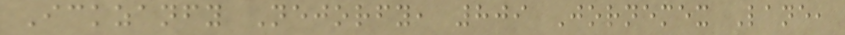Ickzanfy Nejorfy, 809 Jornemex Lane,
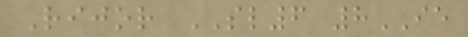Rijor SL6 8IE
